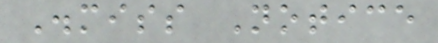Dismiss Notice
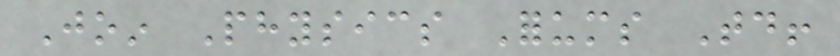Join Physics Forums Today!
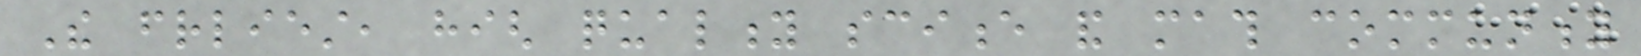The friendliest, high quality science and math community
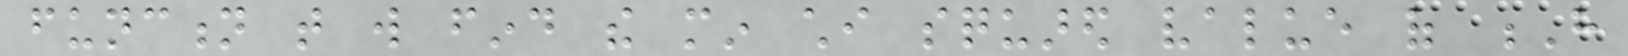function that will find the min chi squared value of H
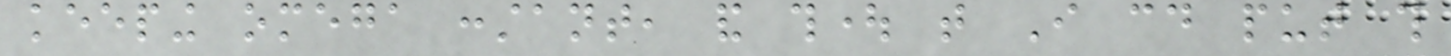keeping omega constant, and thought that I could put this
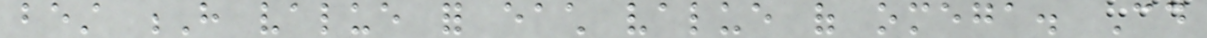best H value for each value of omega. Could
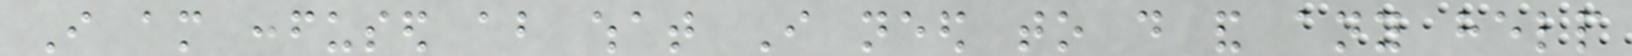I am confused about what I need to do and any help
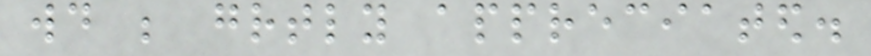would be greatly appreciated.
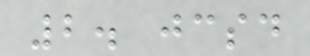2. jcsd
